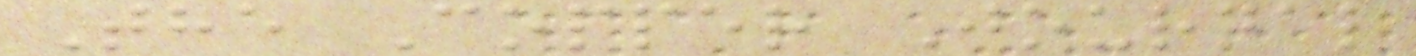The Copper Journal
